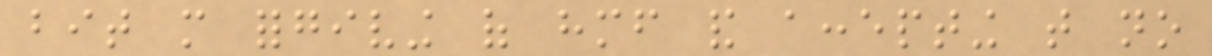bit more forgiving of himself and accepting that no
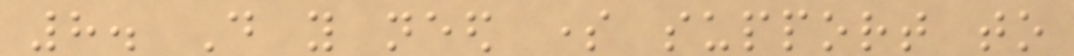8. Do you need some support to
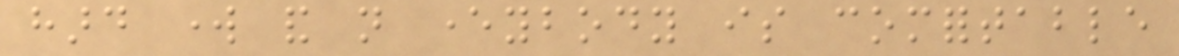hard work and not everybody is comfortable
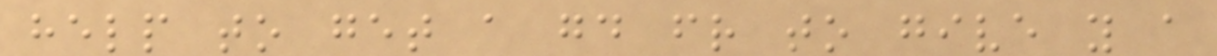help to get a good friend to give you a
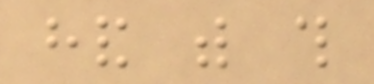hand with this
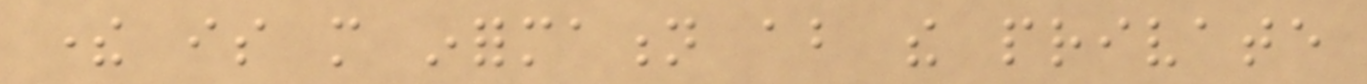there is more information about the private
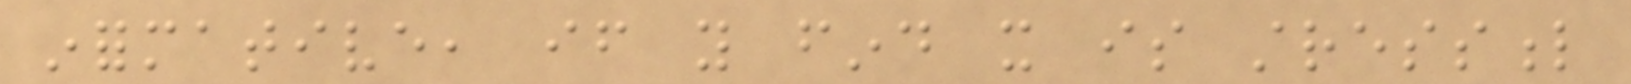informative, if you find it is stressful
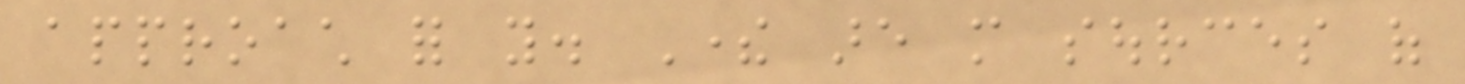approach for you. There are more sources of
